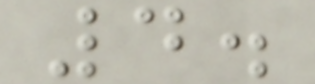4.
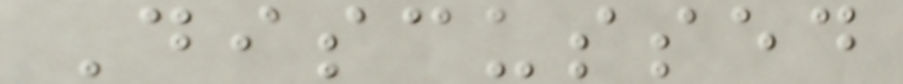Discussed
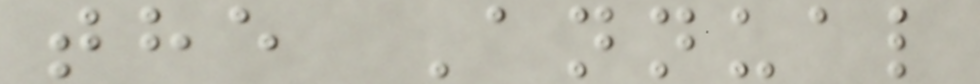the Annual
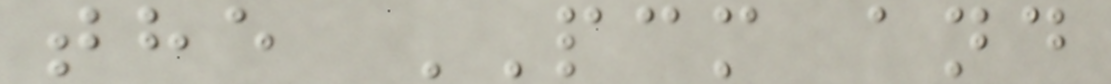the PCM and
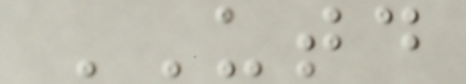UTD
